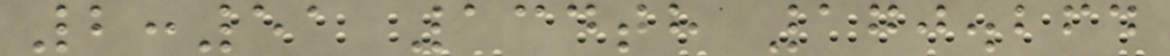2:51 134th 170.264
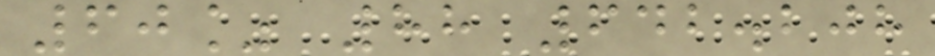60% 88 642.208
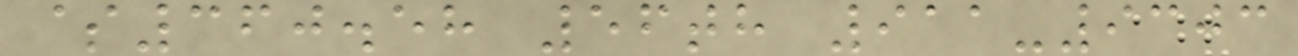$360.58 56th 911-9303
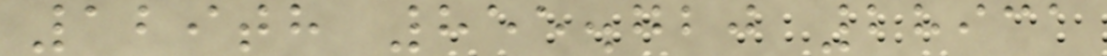129th 855.720 28931
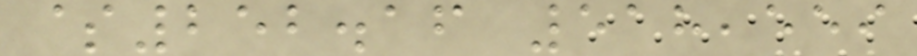$252.16 518,559
